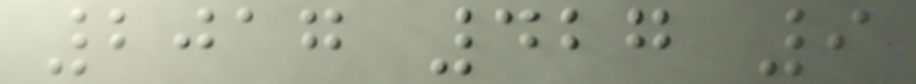2017 427 9
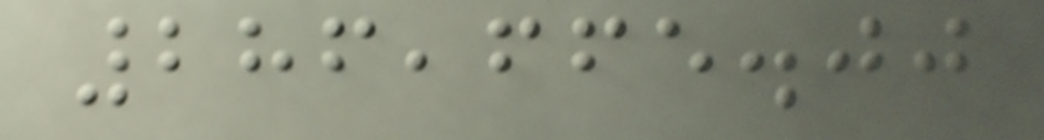286,665.00
